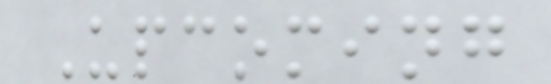Upcoming
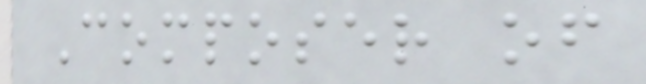Composer of
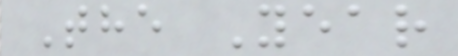The Year
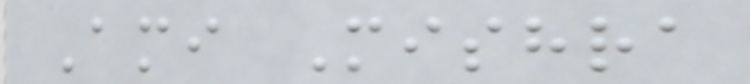Ami Mishra
